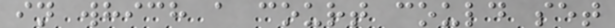in which a court could set
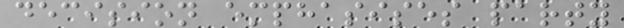decision emphasises party
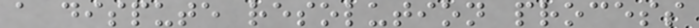a dispute resolution process
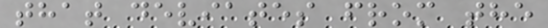that deviates from the
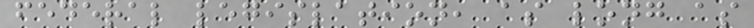federal legislation, as long as
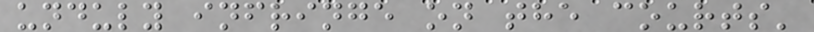unduly infringe on the courts'
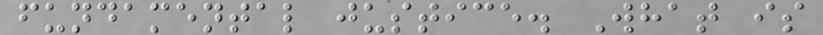fundamental justice. What is
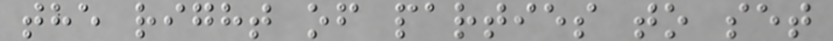the right of parties to set
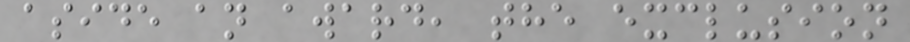aside an award, the exclusion
